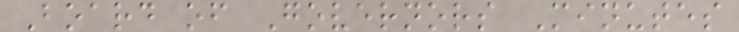Board of Governors Minutes
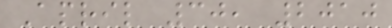April 30, 2010
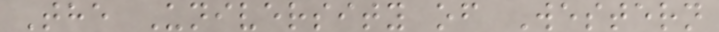The University of Western
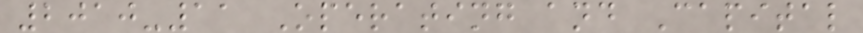2010-11 Operating and Capital
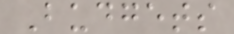Budgets
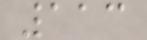113
